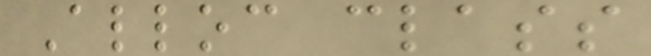Alloc class
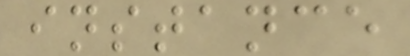instance
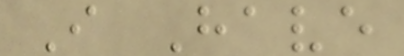I Have
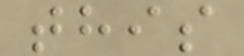this
